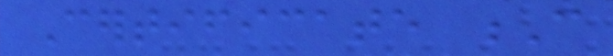Certificate C
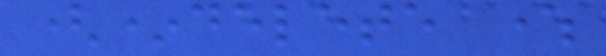(*delete where
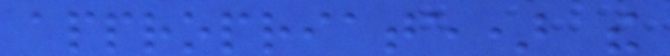appropriate) the
